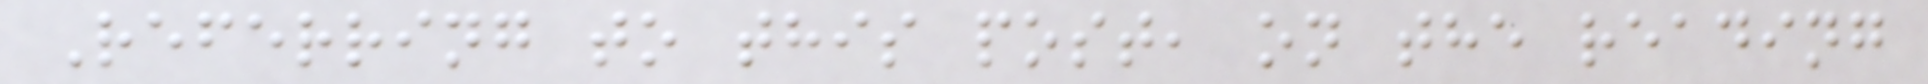Referring to this post, on the reading
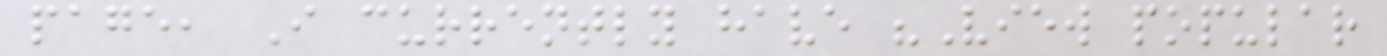page, I currently have "View popular
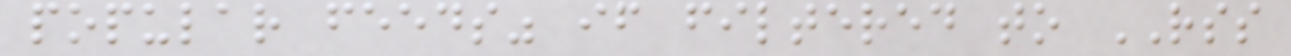popular feeds" if filtered to RSS
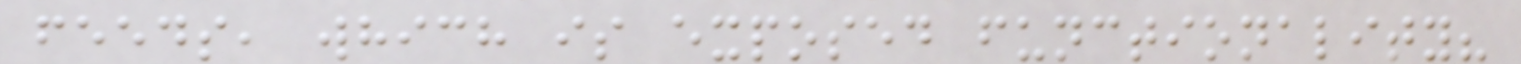feeds, which is exposed functionality?
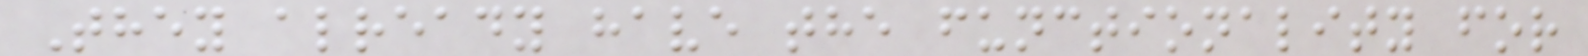They already have the functionality for
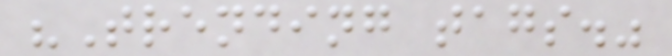"Trending tags."
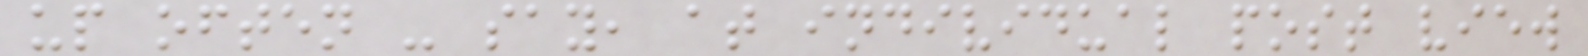up often - say, at individual post view
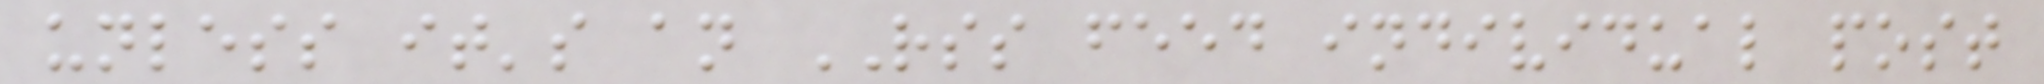unless it's an RSS feed individual post
